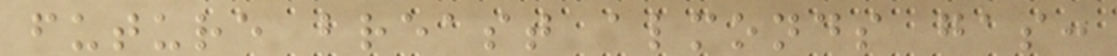future breast almonds gas:
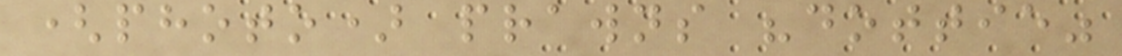(photo) prawns "dottie"
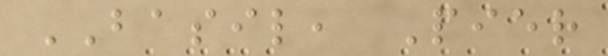BASIL, Pier
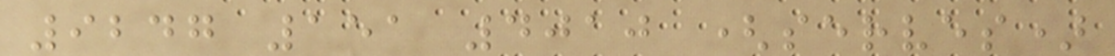9247 151 4010 (serves)
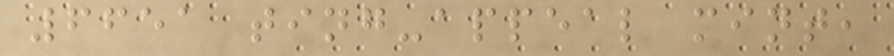6651 ting-appeal mint,
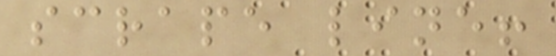scrape line!
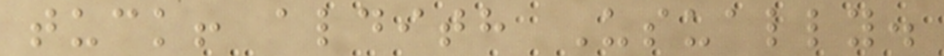tuck! aldith Usually.
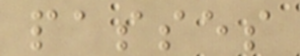passes
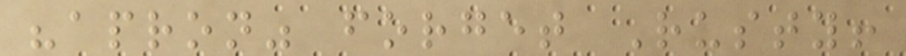"apron" forget Rusty!
